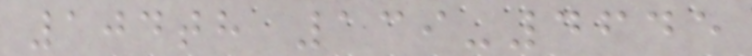104th 139-4645
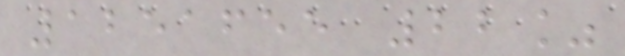1251655 22%
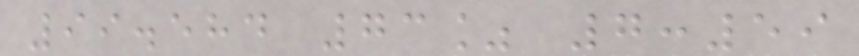99.584 73% 7:59
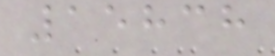15838
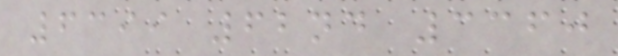6399 62nd 3360
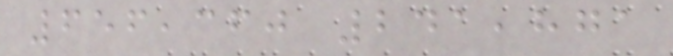656,360 241,871
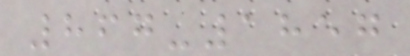867-1857
